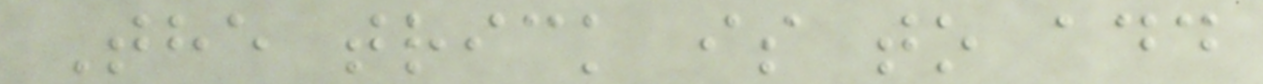The trick is to add
